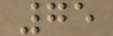75
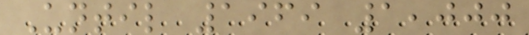Until 1969 1,000
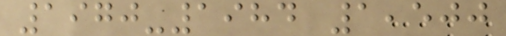1970-1984 1,500
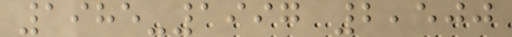1985-1997 2,500
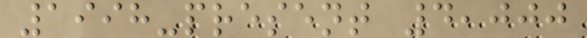1998-present 4,000
